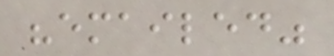"emailed"
